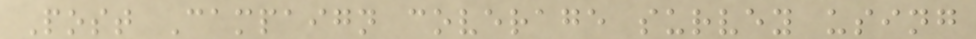Post Campaign coverage survey using
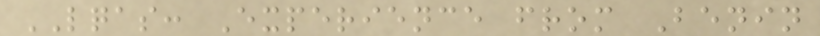LQAS: Experience from Benin
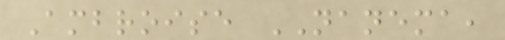Ambroise NANEMA,
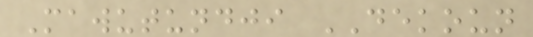Mawutundji DEKOUN
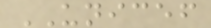UNICEF
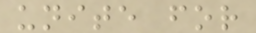unite for
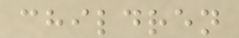children
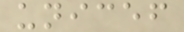unicef
